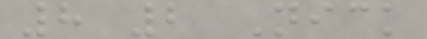8 2 Nick
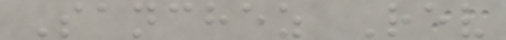Sanchez Rev
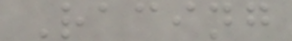Racing
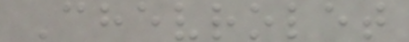Chevrolet
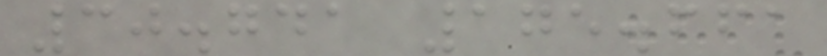30.741 175.661
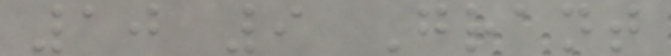10 9 Grant
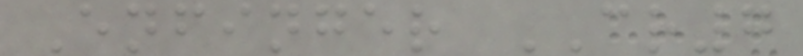Enfinger CR7
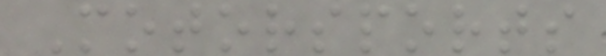Motorsports
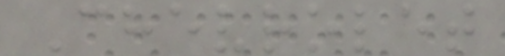Chevrolet
